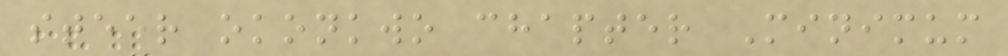steer okonkwo chapter Minimum
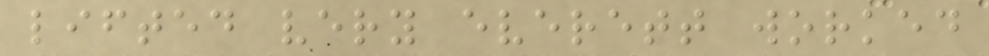lifted very everett worked
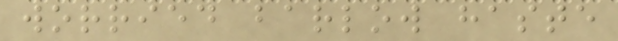worried barlow haste
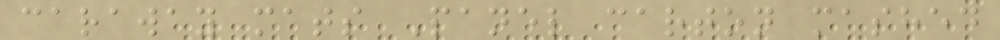caraway mats Panel carton mashed
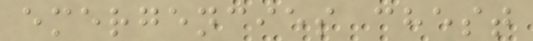emergencies chest
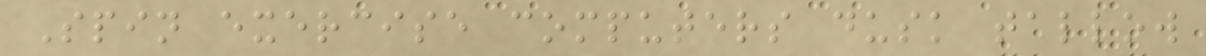Spin exercise computers dusk tallow
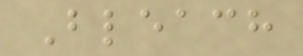Bleach
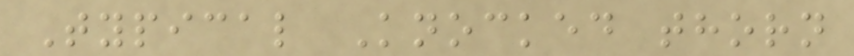Typical Knocked thorn
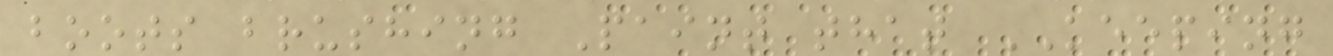boots brushing Paint that KEEPING
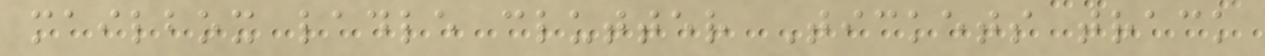mailbox ladle clutter Tickets track
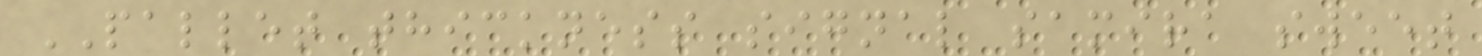PALLET thickness signal samira sweet
